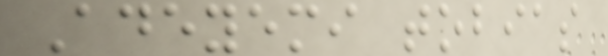Adeyemi tobias
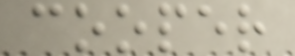cooper
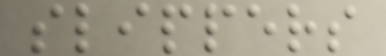slippers
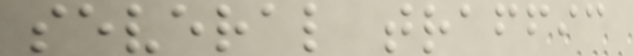several traffic
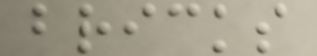bricks
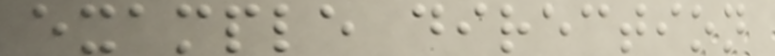example direction
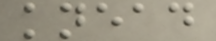knead
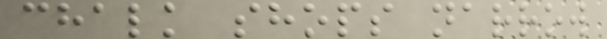chalk shops narrow
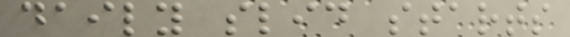daily slid starts
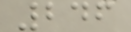246
